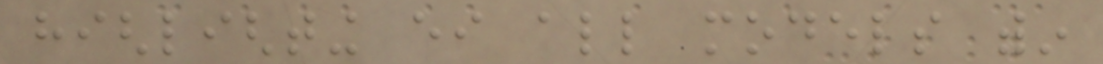highlighting either all models within
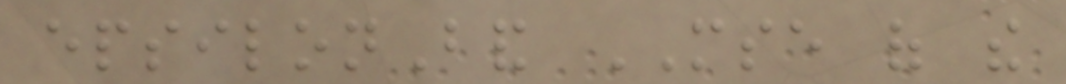epsilonBand MSE of the
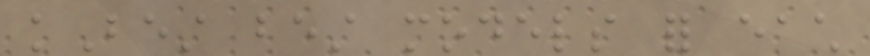kBest best models for each
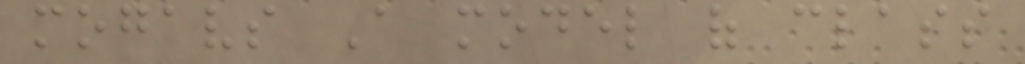mogavs A model of class
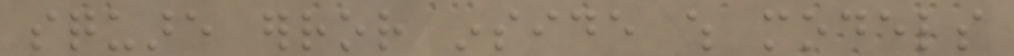square error inside which models
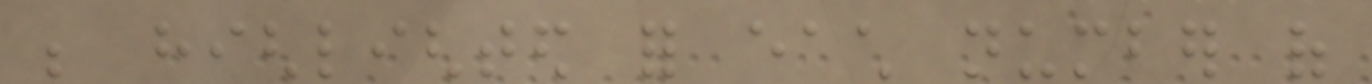be highlighted for each number of
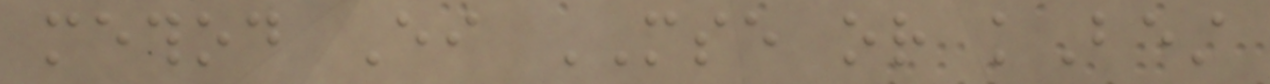method Either MSE or kBest
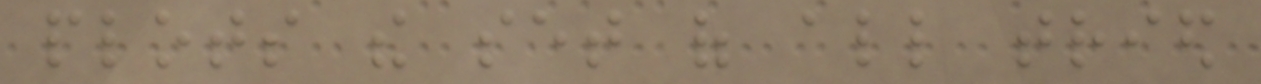plots the set of all tried
